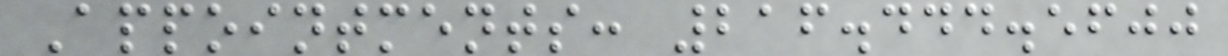Appointments: 216.444.5600
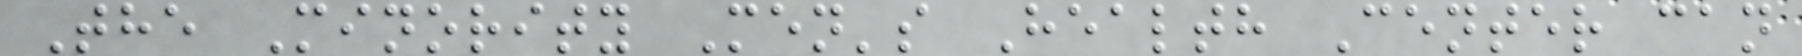The Minority Men's Health Center can
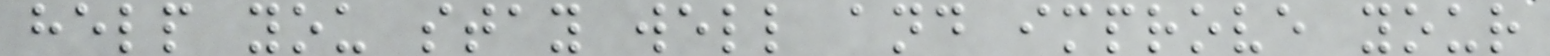help you stay well and improve your
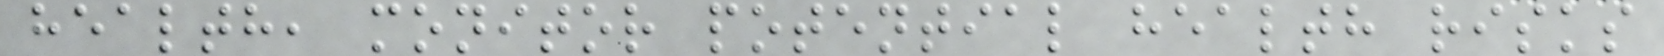health, monitor potential health risks
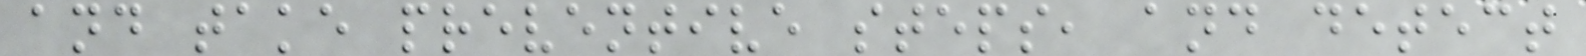and take preventive steps, and detect
